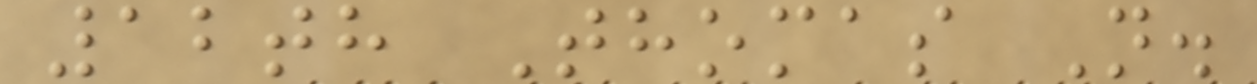12th Thomas N.
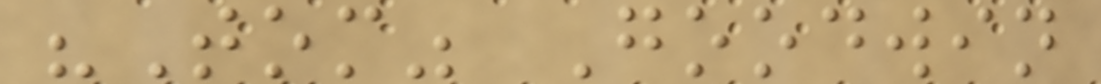"Tom" Goodwin
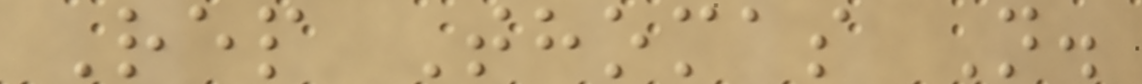Rep Thomas N.
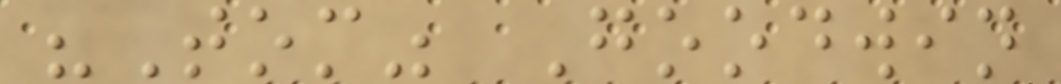"Tom" Goodwin
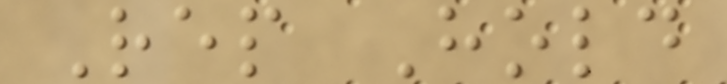Rep Hold
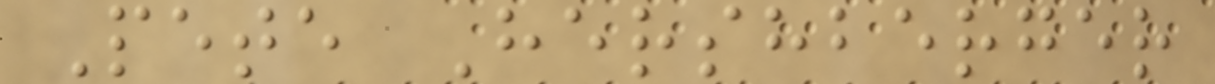Pete Hershberger
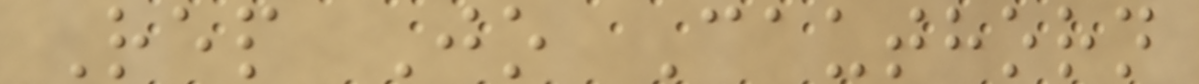Rep Jo Cauthorn
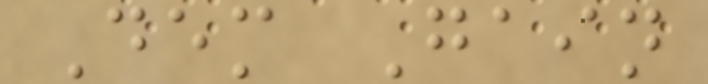Dem Gain
